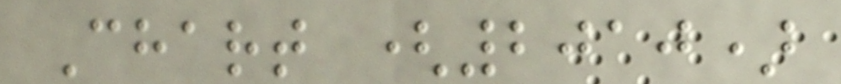Chart (2010)
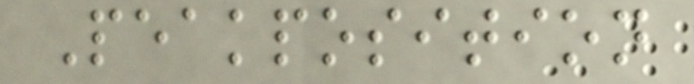Peakposition
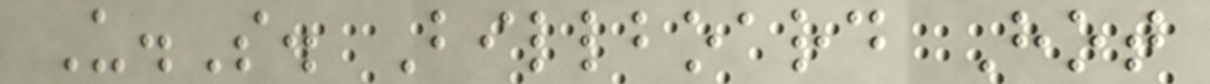U.S. Billboard Hot
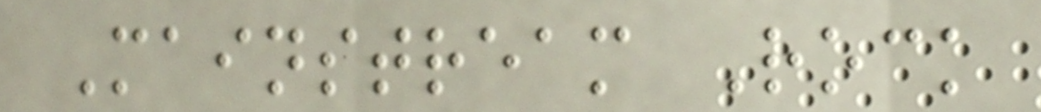Mainstream Rock
